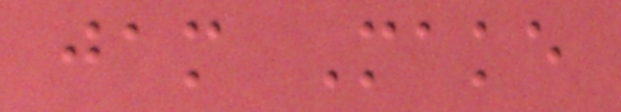jam Make
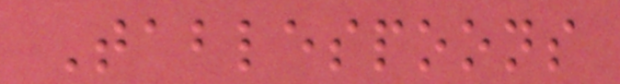Tablespoons
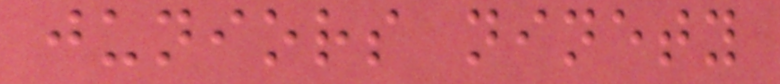juniors ninety
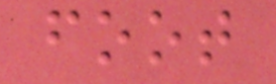foot
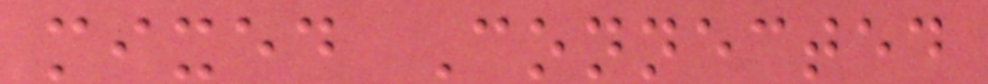mixed Connected
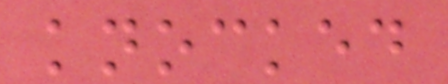knocked
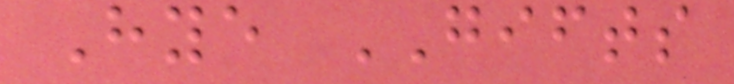Hye GIFTS
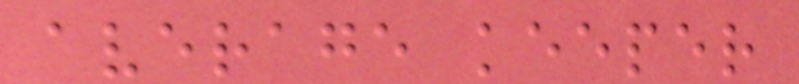average keeper
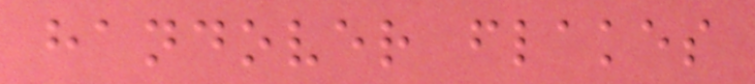handover flakes
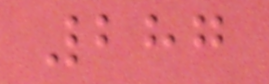287
